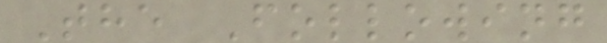The Following
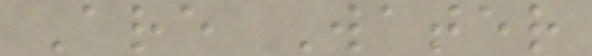Are Water
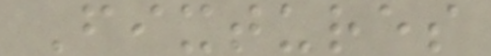Fixtures
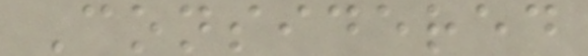Considered
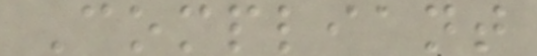Compliant
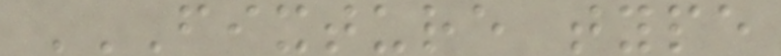FIXTURE TYPE
